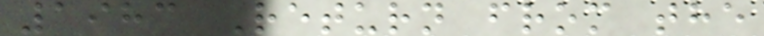1983 Return from the
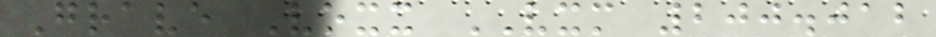Grave Voxx VXM 200.012
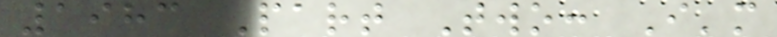1983 Part Two: I'm
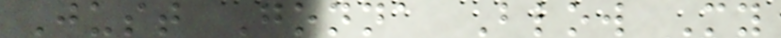Just Gonna Blow My
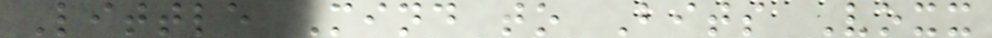Little Mind to Bits Voxx
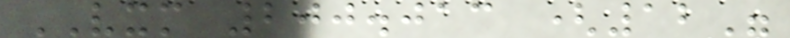VXM 200.013 (12"
